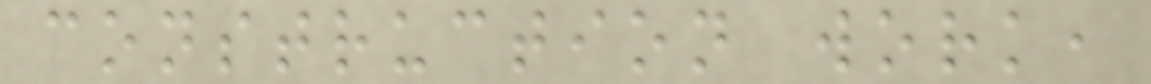construction work,
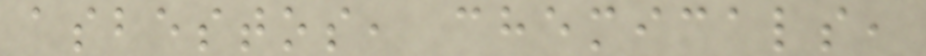asbestos, chemicals,
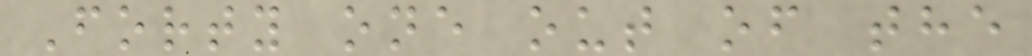Forty one out of the
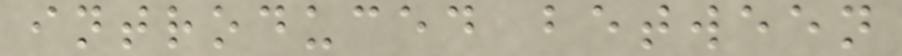introduced between
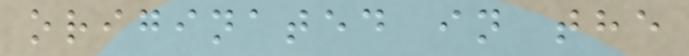originated in the
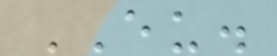EU.
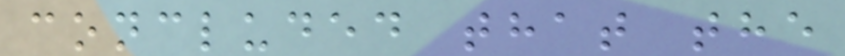concluded that the
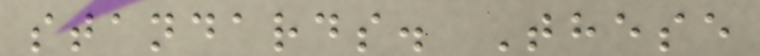standards. These
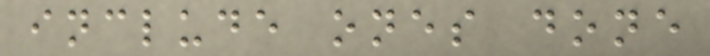include ones done
